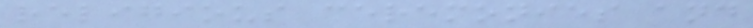religious ceremonies and
